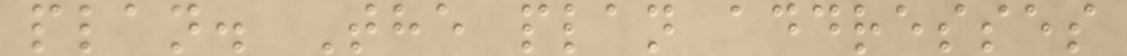plan. The plan addresses
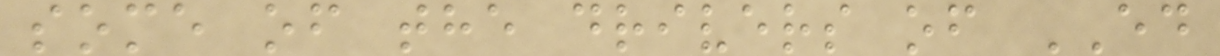some of the drivers of ED
